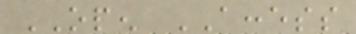OPEN ACCESS
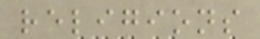religions
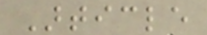Article
